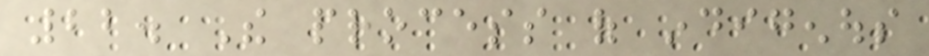22. The process of indigenous
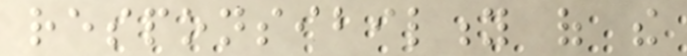responsibility of the
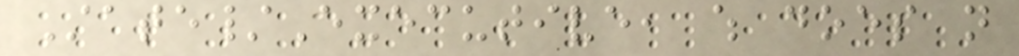State/Executive, which does not
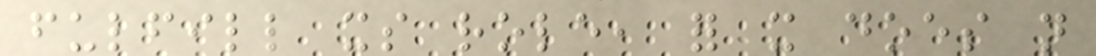fulfill its role, for it does not
